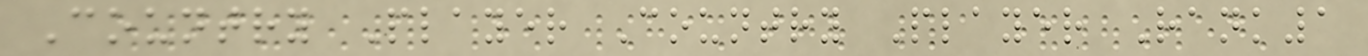Country Player Country Player Rank1
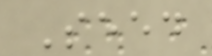Seed
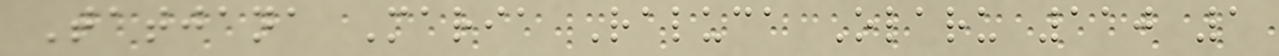Tatjana Maria Raluca Olaru 110 1
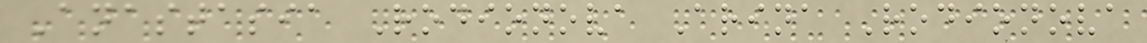Anastasia Rodionova Arina Rodionova
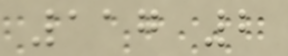117 2
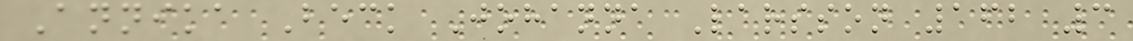Annika Beck Johanna Larsson 162 3
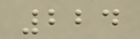224
